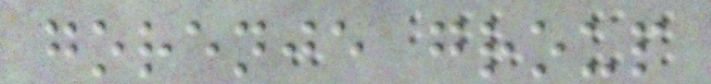gorenje group
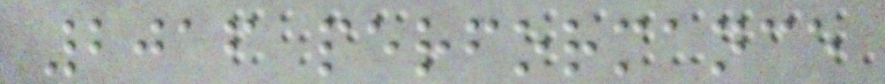2016 performance
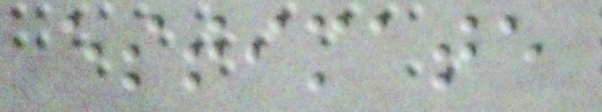estimate
